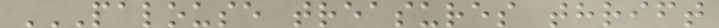PALOUSE TREASURES THRIFT
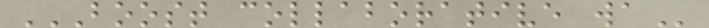BOOST COLLABORATIVE WA
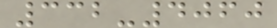332-4060
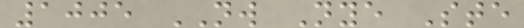1005 NW Nye Ste
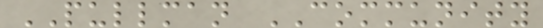PULLMAN COMMUNITY
